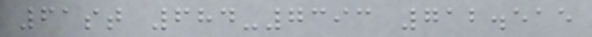61st 684-7393 712.515
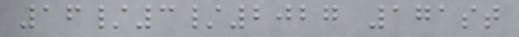16/3/2027 171st
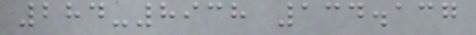284-8938 134.137
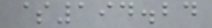$194.24
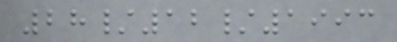28/12/1993
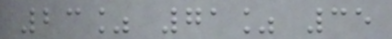23% 71% 35
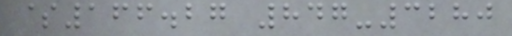$166.27 847-3280
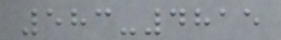583-4815
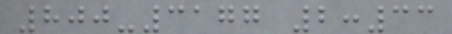800-3177 2:33
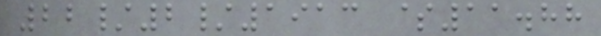22/2/1913 $11.88
